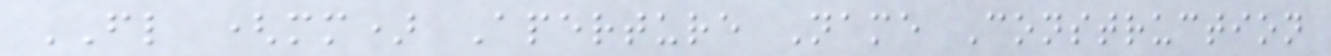FL (mm) Aperture Name Construction
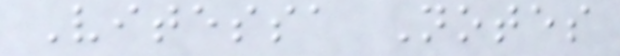Vitessa Notes
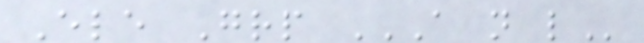Ele Grp A N L
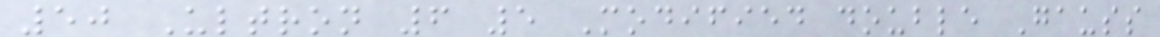50 Ultron 6 5 Modified double Gauss
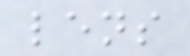lens
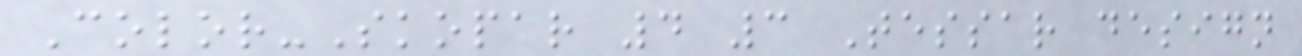Color-Skopar 4 3 Tessar design
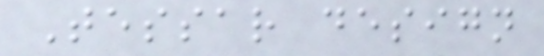Tessar design
